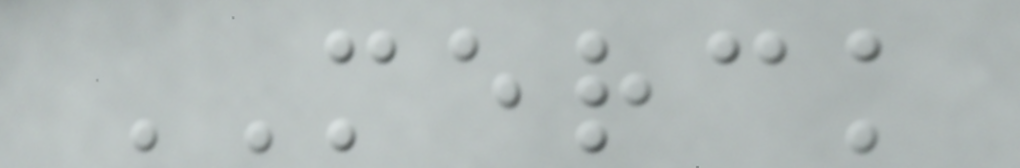MERCK
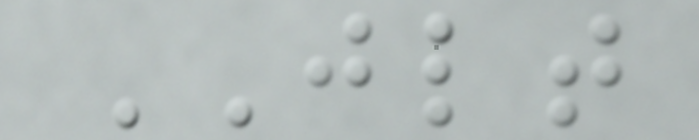JLT
